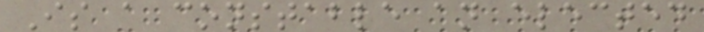Is a constable an elected
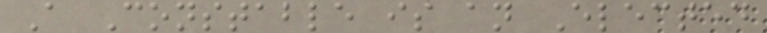A Constable is an Elected
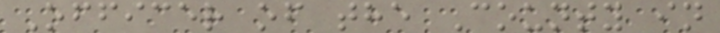Officer of the County in
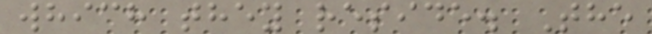which they reside. The
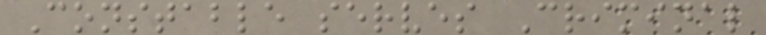Constable serves Criminal
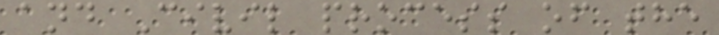and Civil process of the
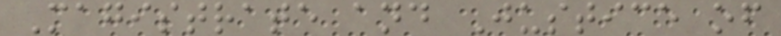Magistrate and Justice of
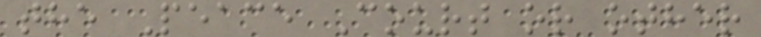the Peace Court or other
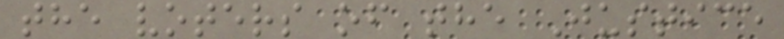the voters of the Justice
